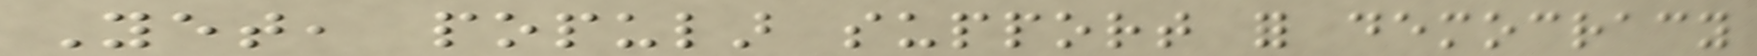Yet, popular support for democracy
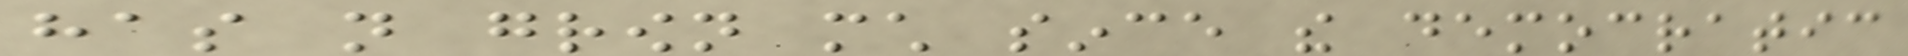has not grown much since the democratic
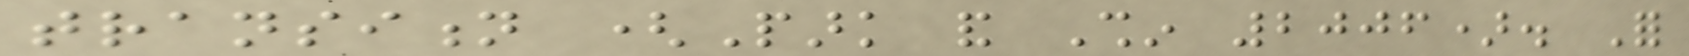transition (Park and Shin 2006). For
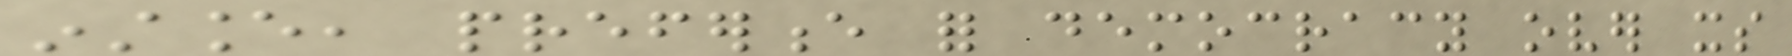instance, preference for democracy over its
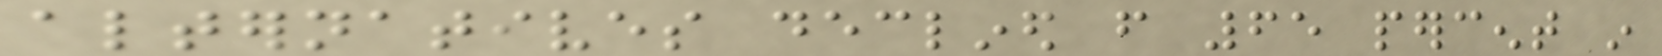alternatives declined from 65 percent in
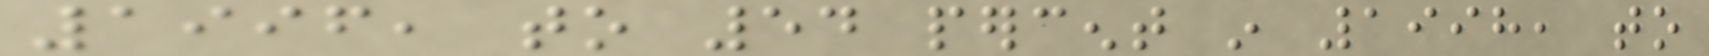1996, to 54 percent in 1998, to
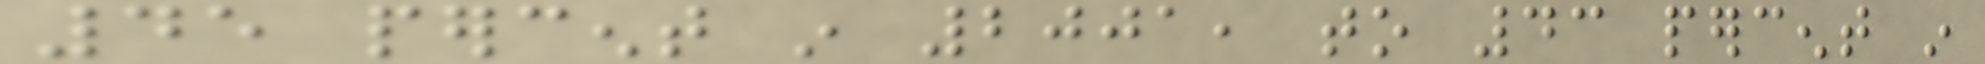45 percent in 2001, to 43 percent in
